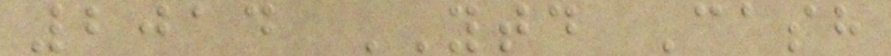2014 YTD Cash
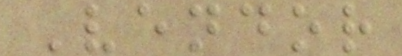Vendor
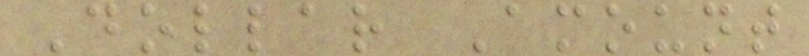Dollar Amount
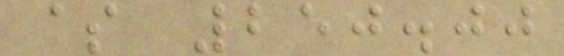$ 250.00
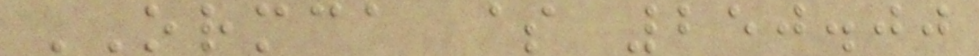ORMCA $ 250.00
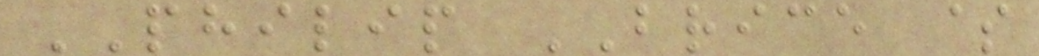PHILIP BRICE $
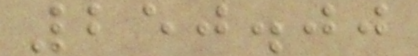250.00
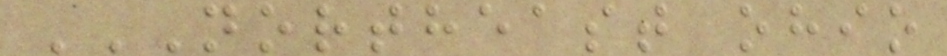NORTHEAST OHIO
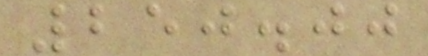250.00
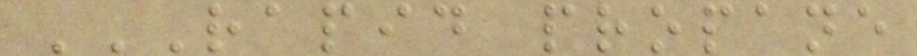RAPID PROPANE
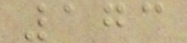173
